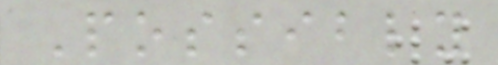Possibly
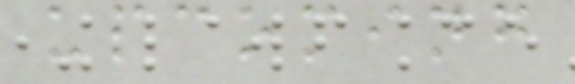upcoming
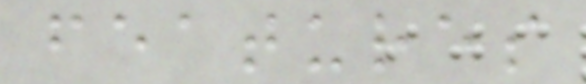features
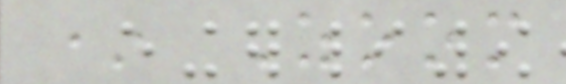* Zoom
